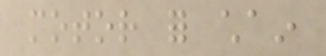motor for chain
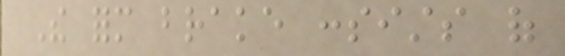The form brake consists of
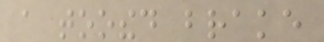a toothed brake
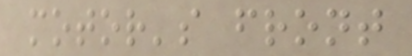motor's front
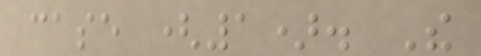case (1). The
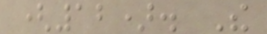(12). The
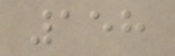158
